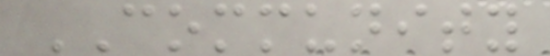COMMUNITY
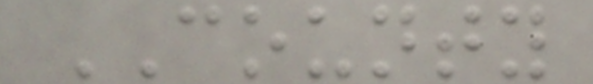COUNTY
